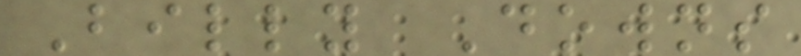Billy Downs
